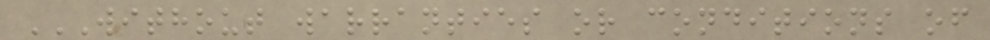WITHOUT WARRANTIES OR CONDITIONS OF
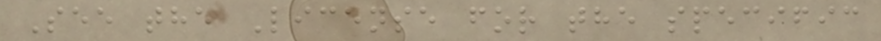See the License for the specific
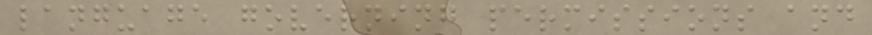language governing permissions and
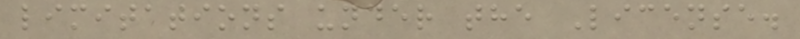limitations under the License.
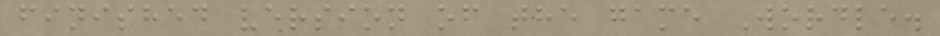finished version of the game Wordle.
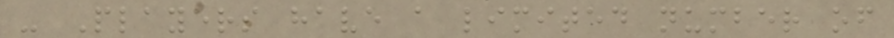- Players have a limited number of
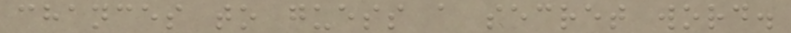chances to guess a secret word.
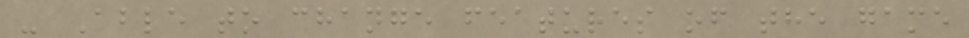- Able to change features of the game
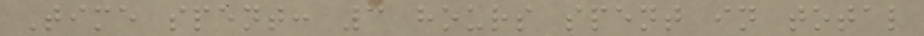Time spent: 3 hours spent in total
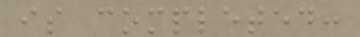is completed:
